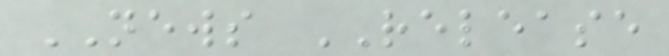NEWS RELEASE
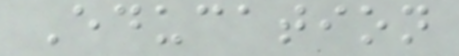Education
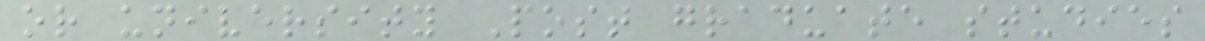or university Post graduate studies
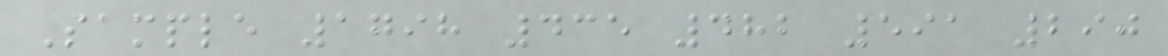Sample 1798 435 482 591 290
